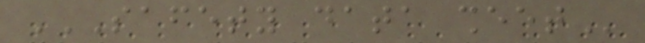SAFETY DATA SHEET
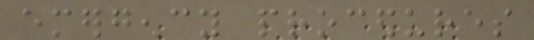emergency procedures
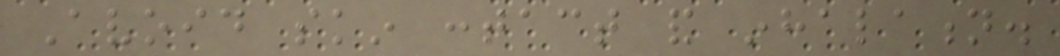Avoid skin contact and inhalation.
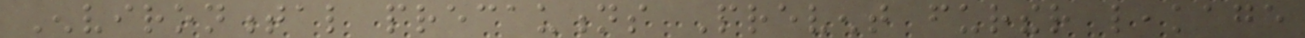Environmental precautions Prevent further leakage
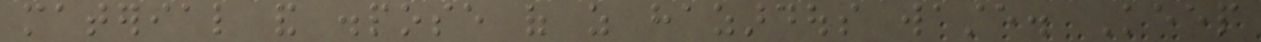material and dispose of as hazardous waste. Keep
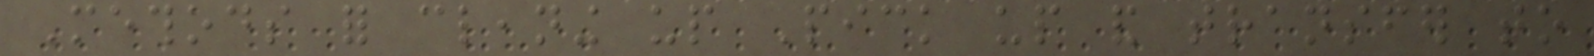Methods for cleaning up Pick up and transfer to
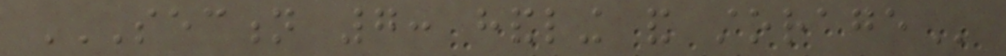SECTION 7: HANDLING AND STORAGE
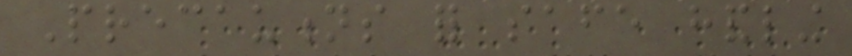Precautions for safe handling
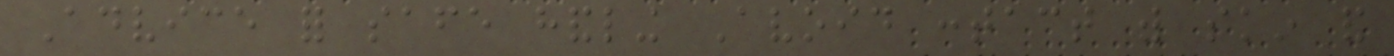Advice for safe handling Avoid contact with skin and
